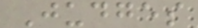Judges
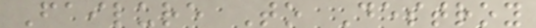Failure To Destroy
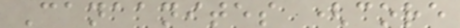Canaanites (core
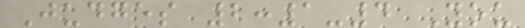Judges 2:1-4 You
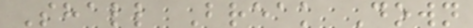Shall Break Down
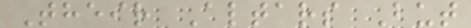Their Altars But
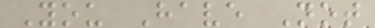You Have Not
